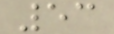53
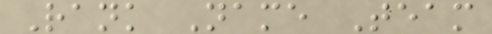Rank Name Team
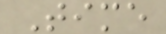Time
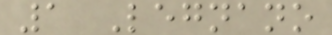1 Legnano
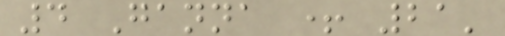4 Ganna + 21'
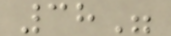38"
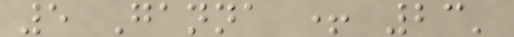5 Ganna + 23'
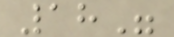18"
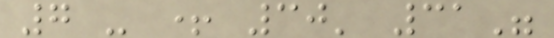7 - + 30' 31"
